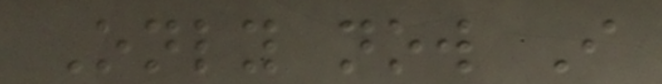Only now I
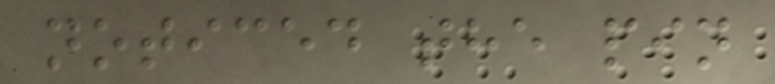noticed the pin
